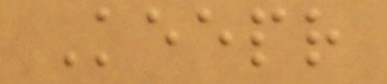Keepr
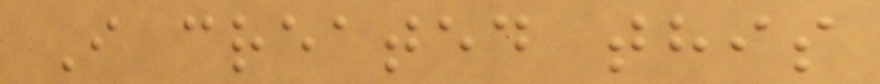I created this
